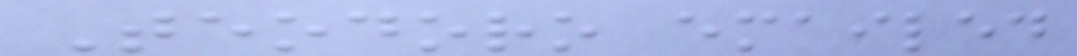Teodoro emailed
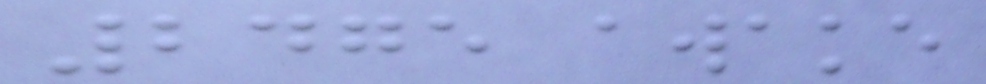2475 awake
